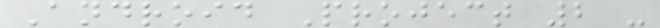Android Project 2 -
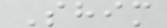Shim
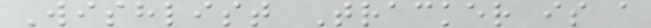Wishlist Tracker is a
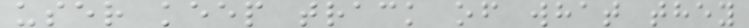user keep track of what they
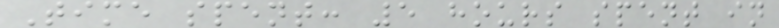Time spent: 5 hours spent in
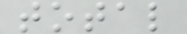total
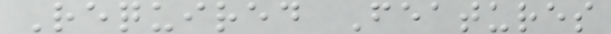Required Features
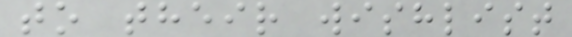to their wishlist
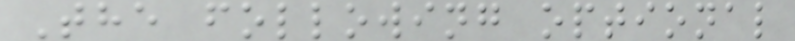The following optional
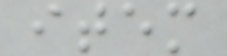item
